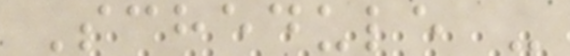Schedule -
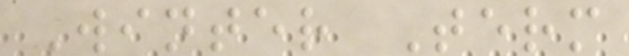Winter Term
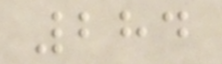284
